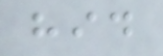hid
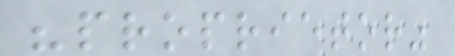"proprietor"
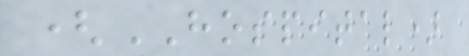(HOSPITAL)
